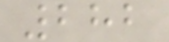282
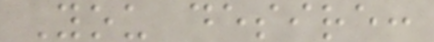You desire:
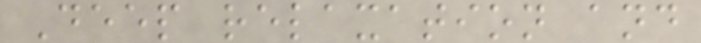Deep relaxation and
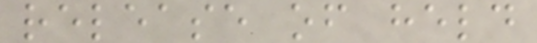release of held
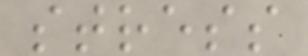stress
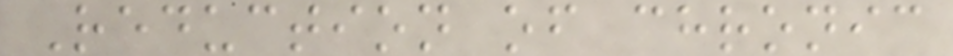Reduction of chronic
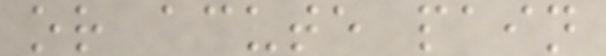or acute pain
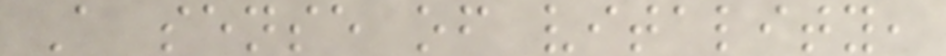A sense of vitality,
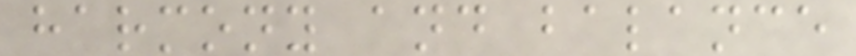harmony and balance
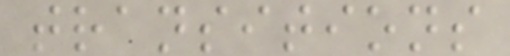transitions
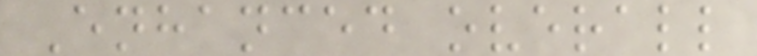Enhanced overall
